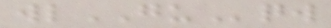wlGUqw
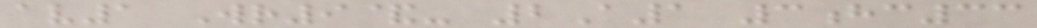av1 Wr9&- 2A1 3hc33
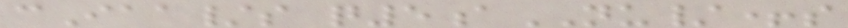cIaa/s q5aNU/+s
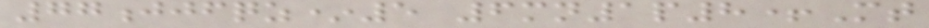77jjfqz*5 6mn1p8+Mt
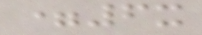=6x
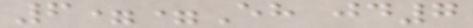6==Eh jd7
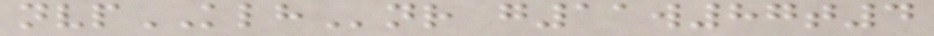nvpKLHnr g11w87t4
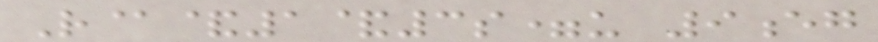R@&1&3s=u 9eg
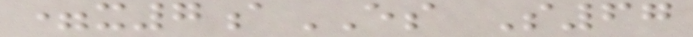=x7aES S67
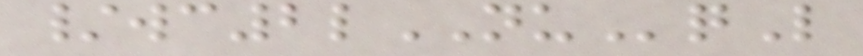/wc2lNUqL
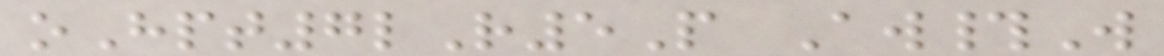oHpt7lR5P Aw#W
